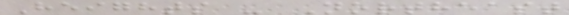Heights - Northeast
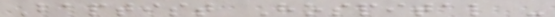Baptist Hospital -
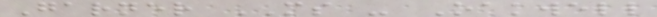Garner MS - Oakwell
